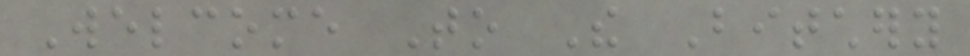Welcome To The Bitchery
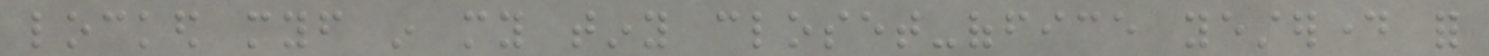locked myself in my tiny closet-office yesterday for
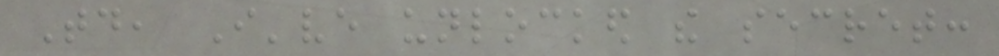Today, I've unlocked the secret:
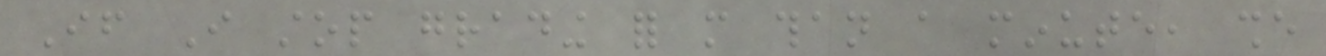If I stop grading for more than a minute, she
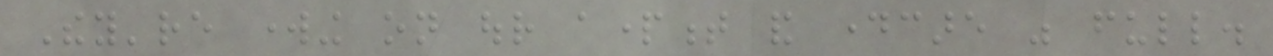They're working on our apartment and daycare was full.
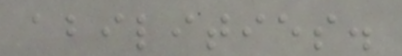abilities.
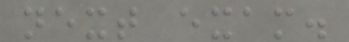next exam.
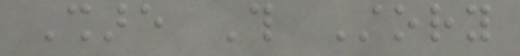Share This Story
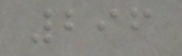296
